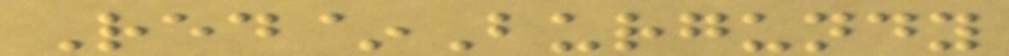Red~Burgundy
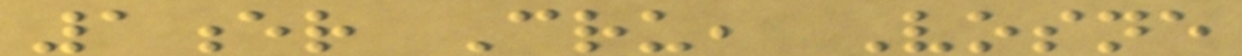1er Cru, Vosne
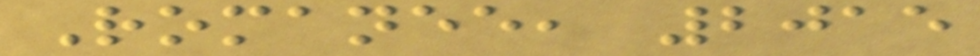Romanee, 2015
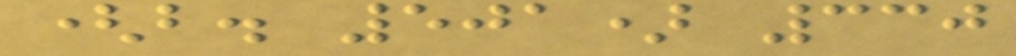(b. 501) 330
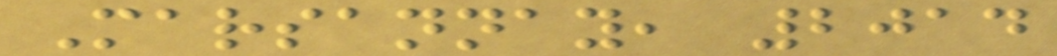Marsannay, 2014
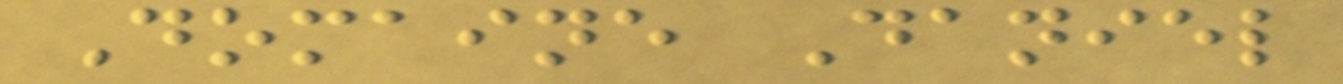Domaine Daniel
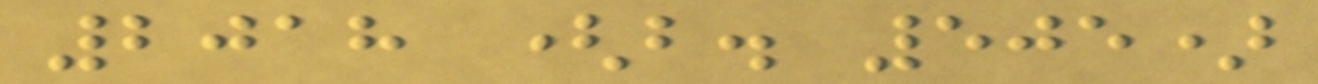2018 (b. 505)
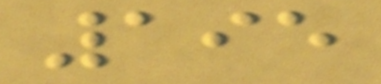195
